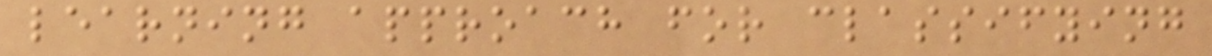learning approach for classifying
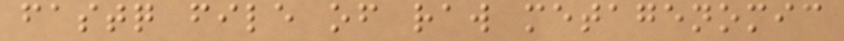fastq file of raw metagenomic
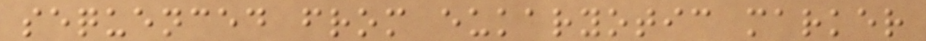sequenced from eukaryotic marker
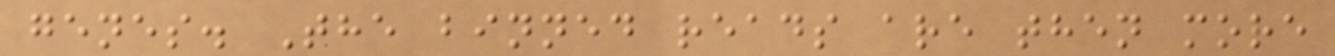genes. The binned reads are then more
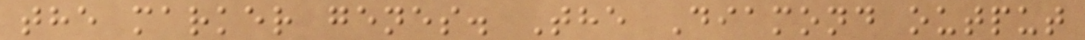the marker genes. The Diamond output
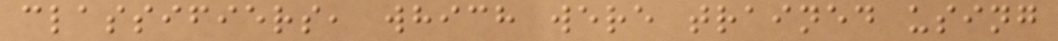classifiers, which were trained using
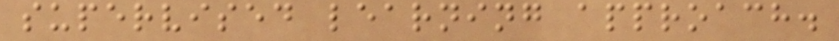supervised learning approach.
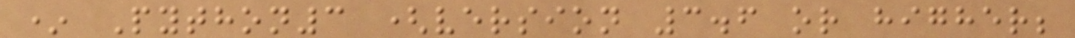* Python3 (version 3.6 or higher;
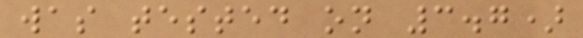was tested on 3.7)
